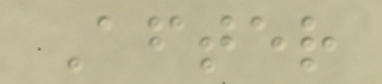After
